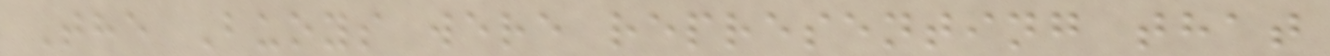The Buoys were representing that
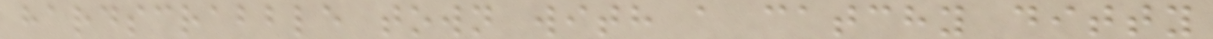hardscrabble town with a catchy ditty
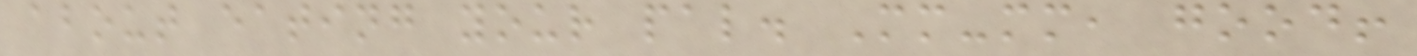about eating your pal. Mm-mm, good!
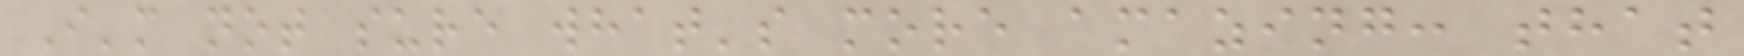I'm not sure what's more amazing: that
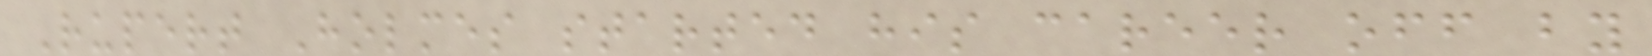Rupert Holmes started his career off by
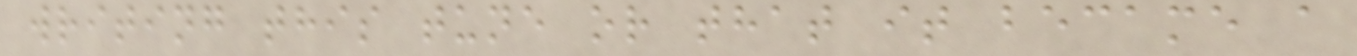writing this tune or that it became a
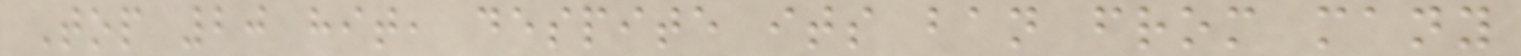Top 20 hit, despite its ban from many
